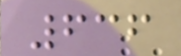636
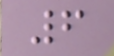6
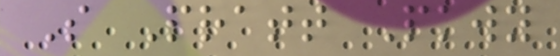S Pratt Pkwy
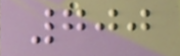700
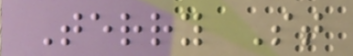Terry St
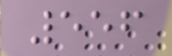556
